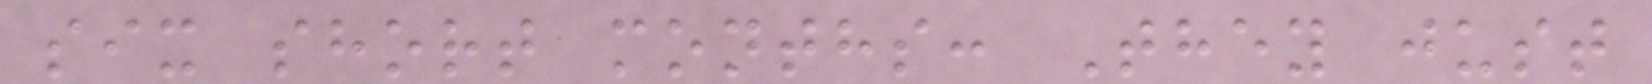six short months: They just
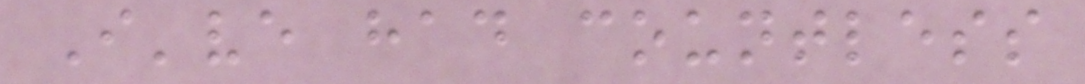I've had countless
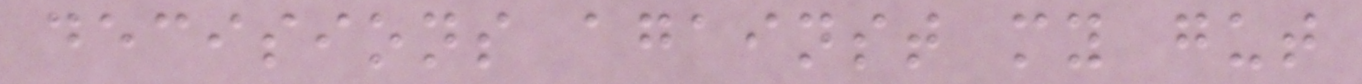decisions against my gut
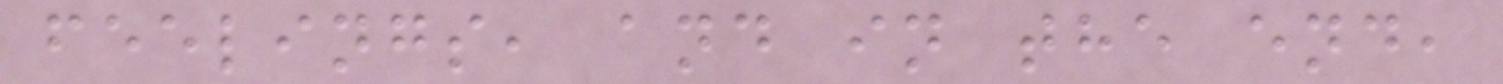feelings, and in the end,
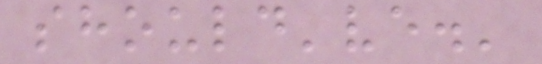should've.'
